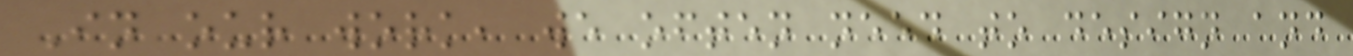In our work, we often need to design and
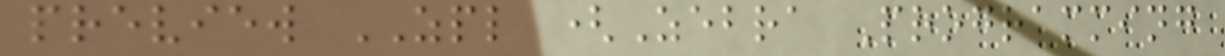preview ZPL (Zebra Programming
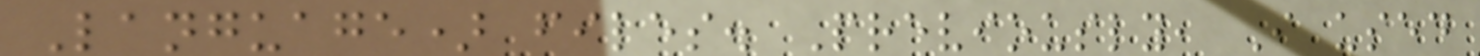Language) files. Previously, I used
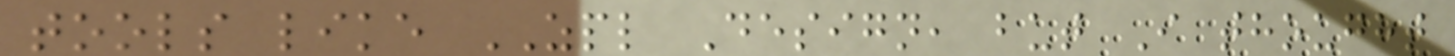tools like ZPL Design, but I thought
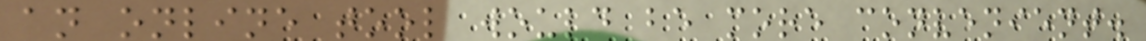an online tool would be more convenient.
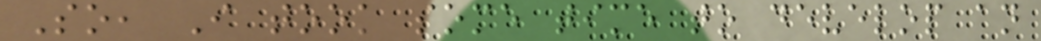So, I took some time to develop an
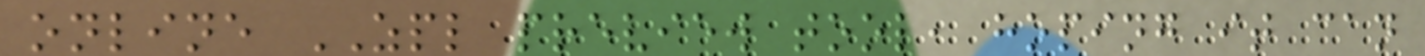online ZPL preview tool, hoping it can
